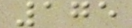175
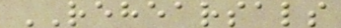REHEARSALS
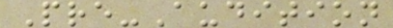Pre-Audition
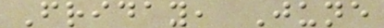Friday, June
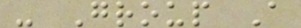- Group A
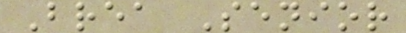Brea Senior
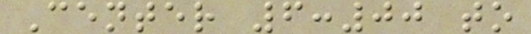Center 6:00 to
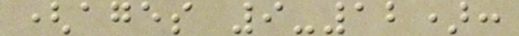(ages 9-12):
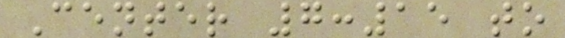Center 7:15 to
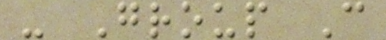- Group C
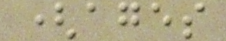(ages
